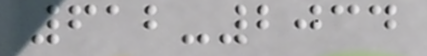612-2034
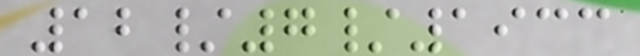12/7/1933
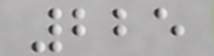225
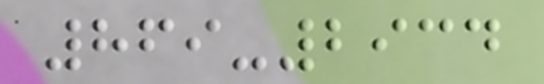869-2934
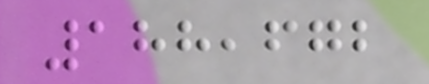188,672
